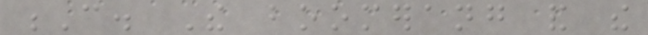C. The boomerang and the
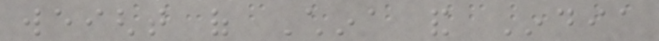weight of China and India
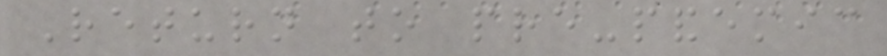Return to pre-pandemic
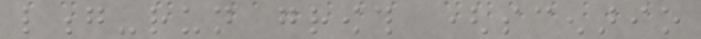long-run growth (scenario
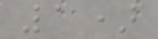1)
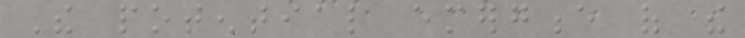The potential emergence of the
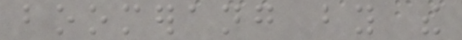boomerang by the
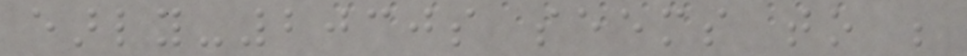early-2030s seems to be
